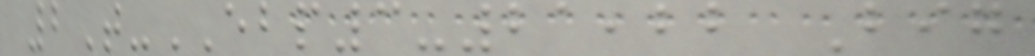2T-EBP3-21,22 Big
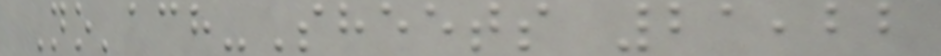No'ach-Sheets 21,22
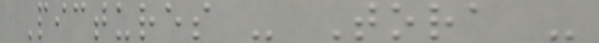Pictures - Tora -
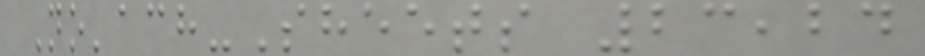No'ach-Sheets 23,24
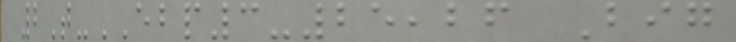2T-EBP3-25,26 Big
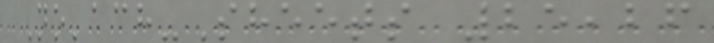No'ach-Sheets 25,26
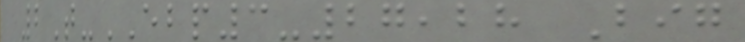2T-EBP3-27,28 Big
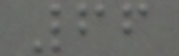66
